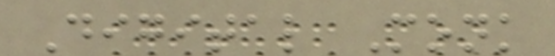Digital Monk
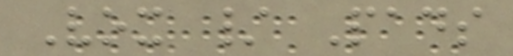Vox / Pads
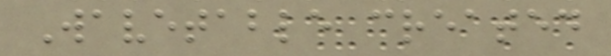Wavetable created
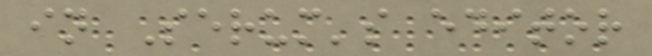in Serum's editor
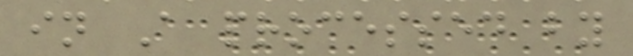in A processed by
